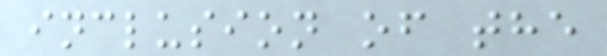inclusion of the
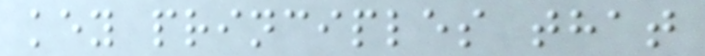key principles that
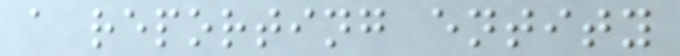a reporting entity
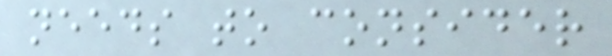needs to consider
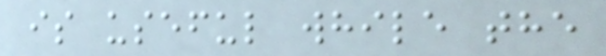is useful while the
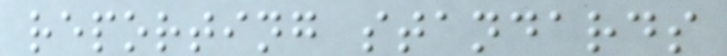reporting standards
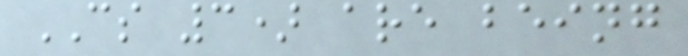CS 3) are being
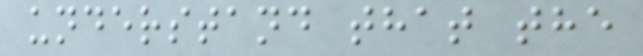understand that the
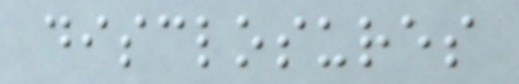disclosures
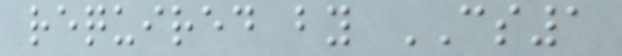required by CS1
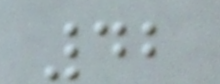42
